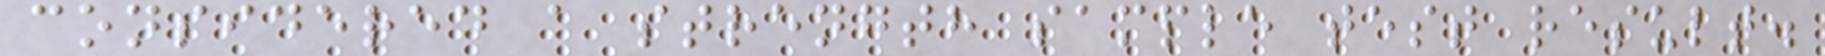considered a strength sample test result.
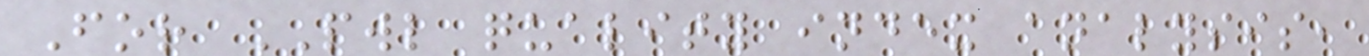For PWL quality index analysis,
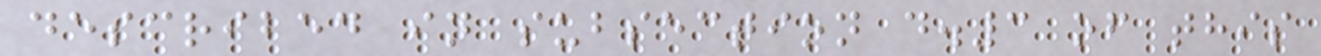described in subsection d.3 of this
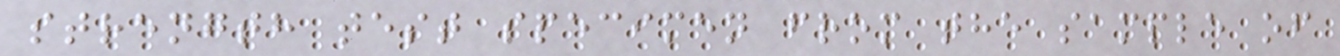strength test specimen from the sample of
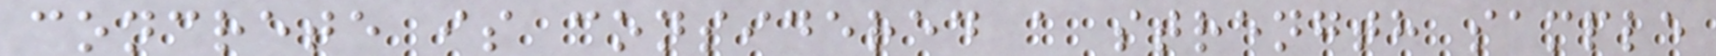concrete is considered a strength sample
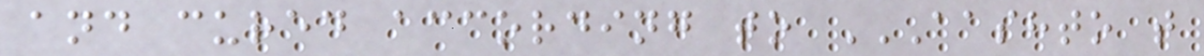and cured according to AASHTO T
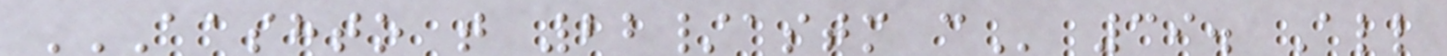AASHTO T 22/ASTM C 39. All
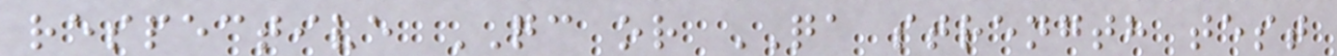respective QC or QA strength test
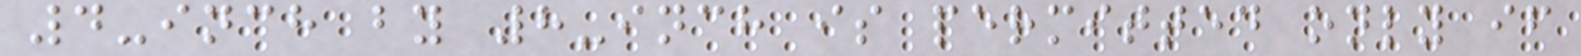4-inch by 8-inch is permitted only if
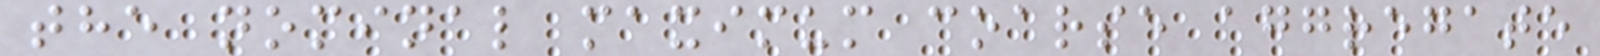the nominal maximum coarse aggregate
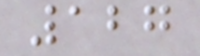127
